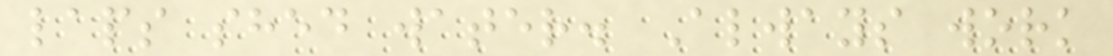laps shed water. Always work
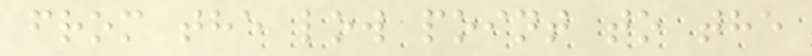from the low point to the
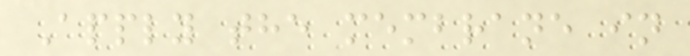Apply the membrane in
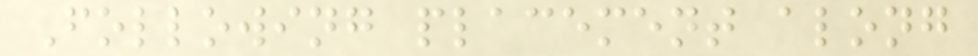Following placement along
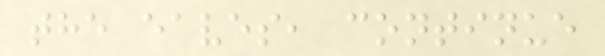the eaves, continue
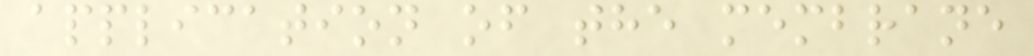application of the membrane
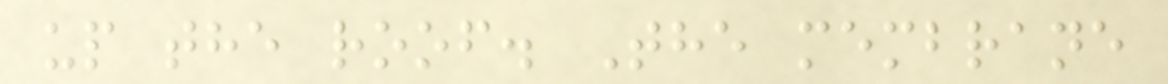up the roof. The membrane
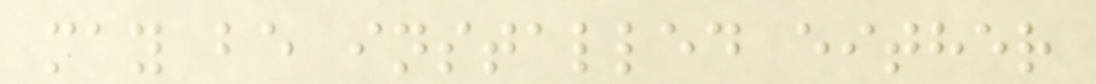may be installed either
